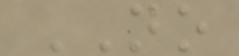NO
